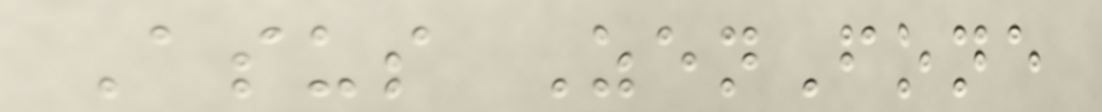Asus ZenFone
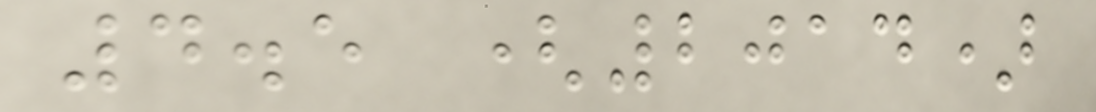4.5 (2014)
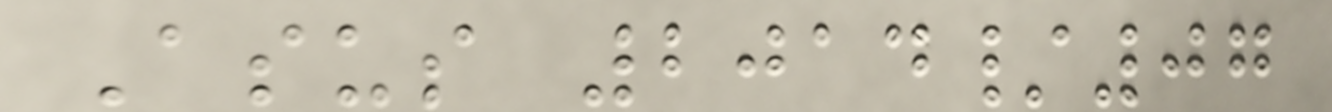Asus 2014/07
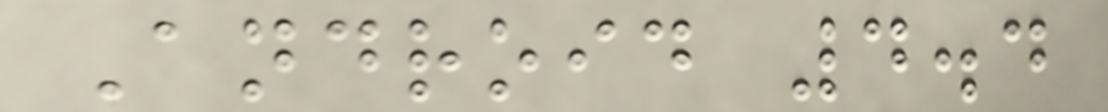Android 4.4
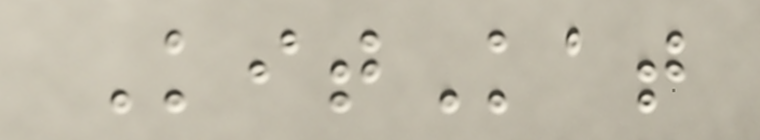KitKat
